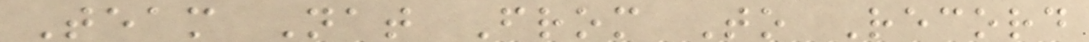Team Nat From To Record
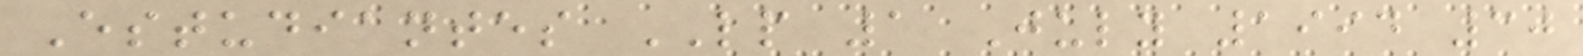Estudiantes LP 1 July 1994 30
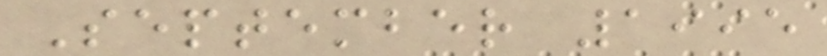September 1995
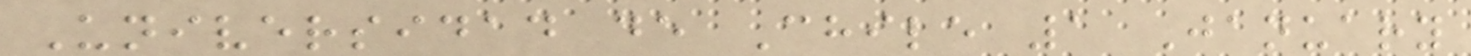Universidad de Chile 1 January
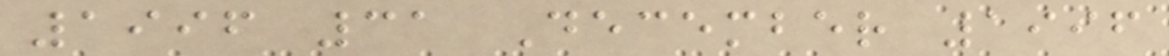1996 31 December 1996
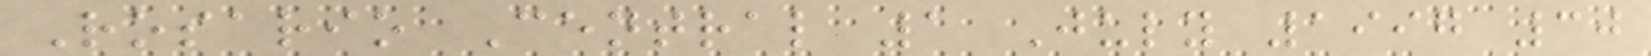Rosario Central 1 July 1997 30
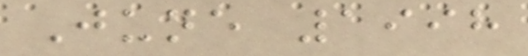June 1998
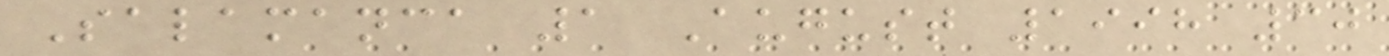Salamanca 1 August 1998 30
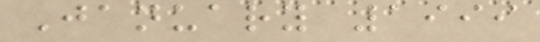January 1999
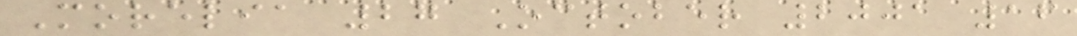Morelia 27 October 2001 16
